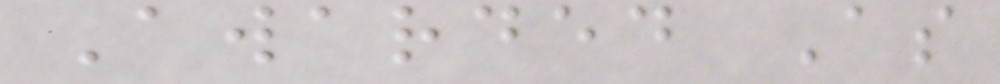Awarded As
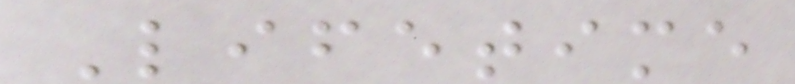Lifetime
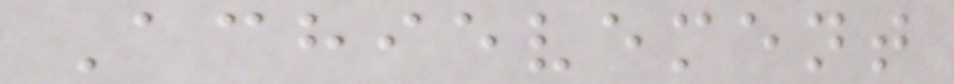Achievement
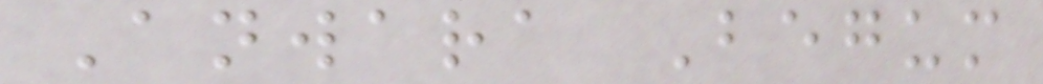Anwara Begum
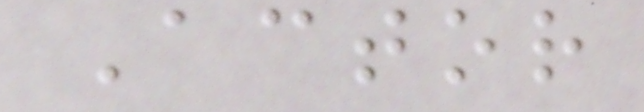Actor
